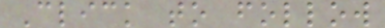Click to follow
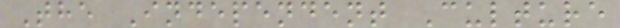The Independent Culture
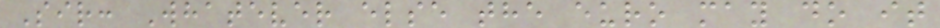Sir: Whatever else the euro may do it
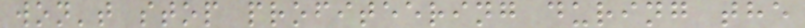won't stop profiteering during the
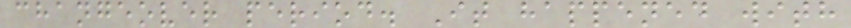changeover period. It happened with
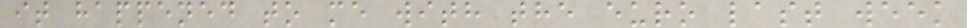it happened to me with the euro last week
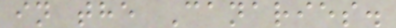in the Canaries.
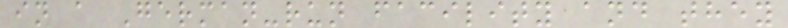in a German-run facility and they
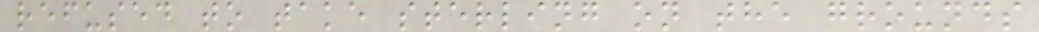refused to take sterling on the grounds
